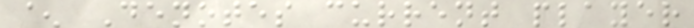^ Denotes current player
